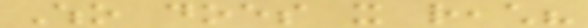Who does it reach?
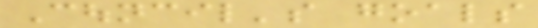Council's goals
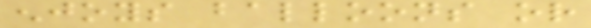enjoys balloons or
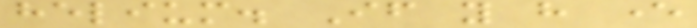helium. If you have ever
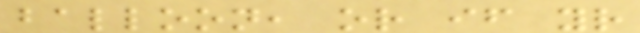balloon, or if your
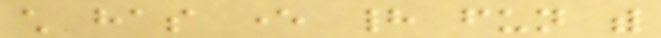child has ever had fun with
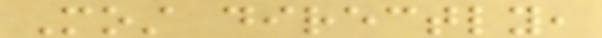Most directly,
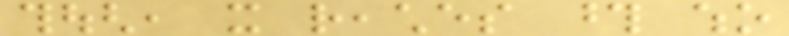though, it reaches those who
